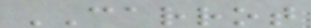CARROT
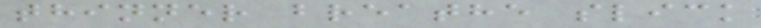thinner breathe slick
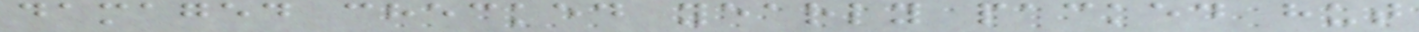damaged checked yearly packed hut
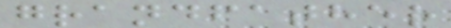grandfather
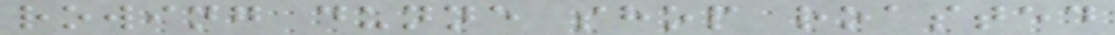rowing dunne shop roasted
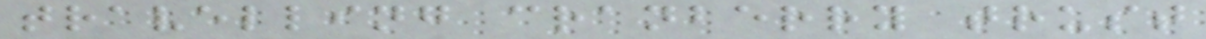travelling cranberry trust
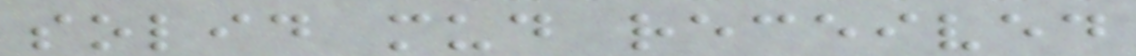solid mud received
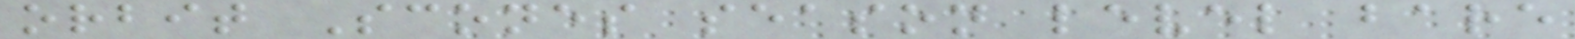orbit Scones season level bare
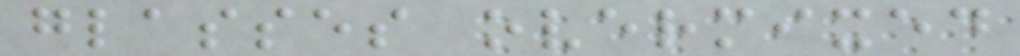glasses overmixed
